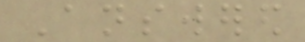Answered
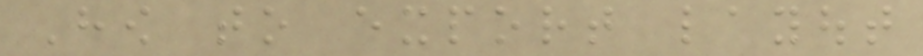How to export layout
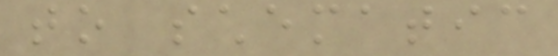to schematic
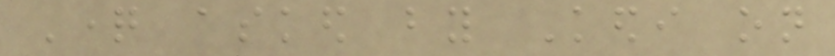Question asked by Kedi on
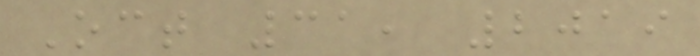Oct 31, 2019
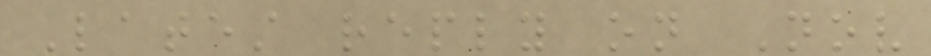Latest reply on Nov
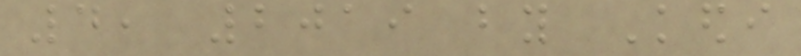4, 2019 by Kedi
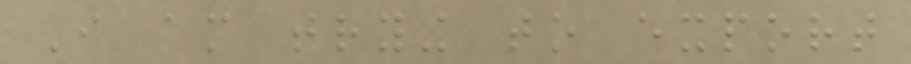I am trying to export
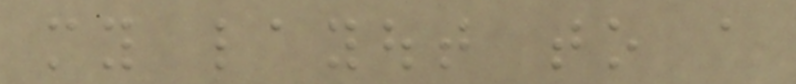my layout to a
